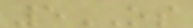5OS
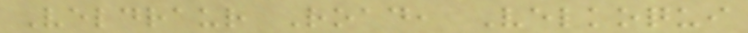Veldraur Road, Velkoqui
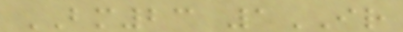BM23 1IR
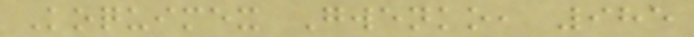Koquimex Gwenko, 985
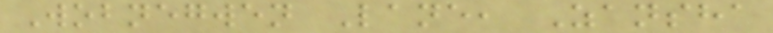Wobnegwen Lane, Zansha
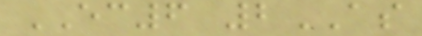EC6 2AS
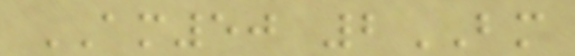AM50 2BM
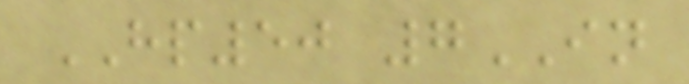HP50 7IN
